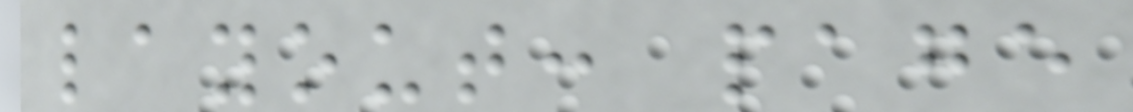layout: page
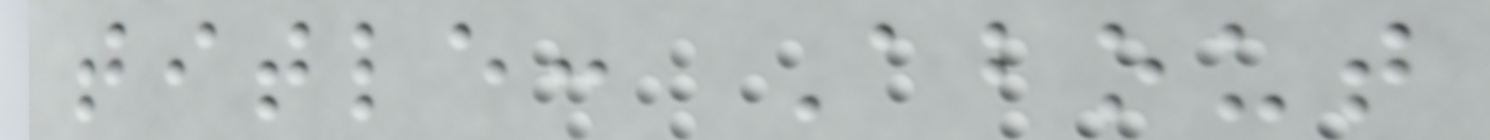title: About
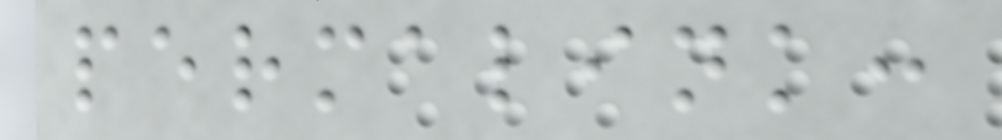permalink:
